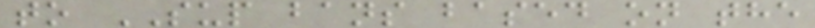to SUP bans based on the
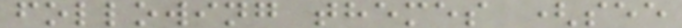following themes (see
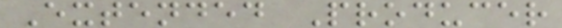Extended Producer
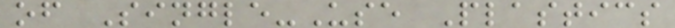of Single-Use Plastics
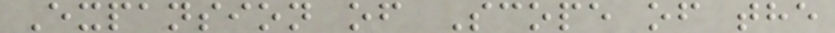Expansion of Scope of the
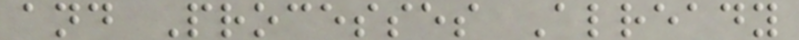and Processes Already
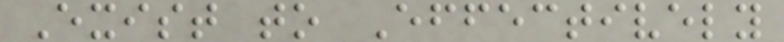Exist to Effectively
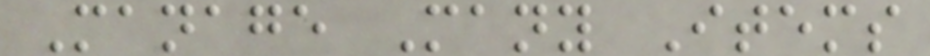Manage Many Items
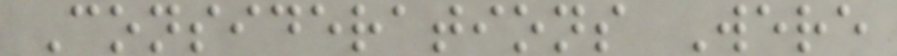Considerations Were
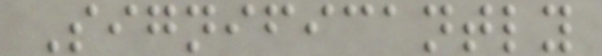Significantly
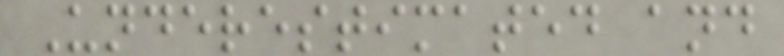Underestimated and
